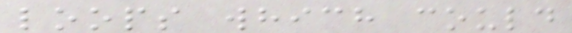loops which could
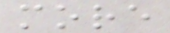more
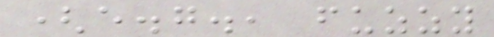(e.g., fuzzy
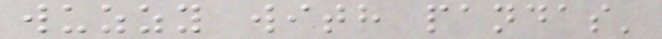wuzzy with pandas'
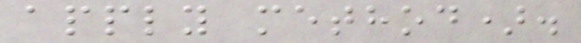apply method).
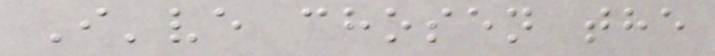I've chosen the
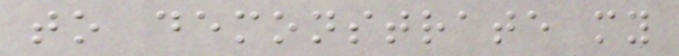to demonstrate my
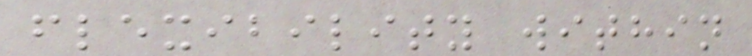flexibility within
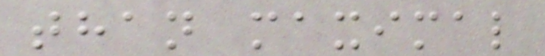than maximal
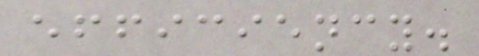efficiency.
